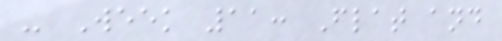- Week 11: Flat and
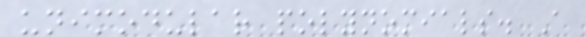unimodular polynomials. A
